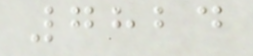7824
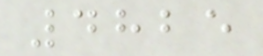4825
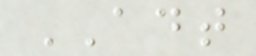ADT
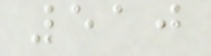510
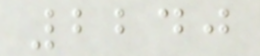2240
